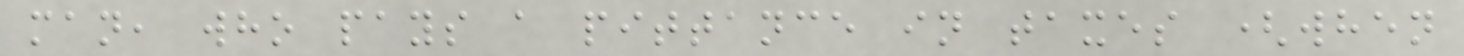man, who pays a pittance in taxes (when
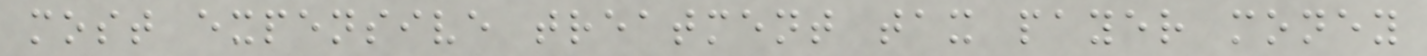most expensive treatment tax payer money
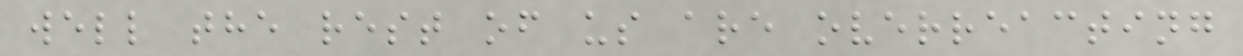well the rest of us are overreacting
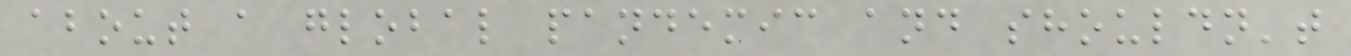about a global pandemic and shouldn't
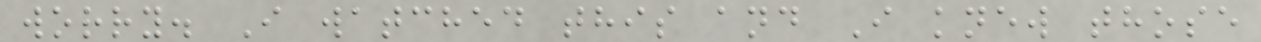worry. I watched this and I knew those
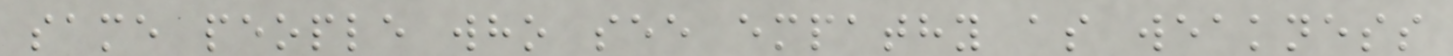same people who see empathy as weakness
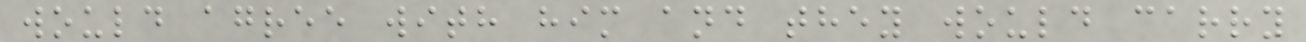would agree with him and they would carry
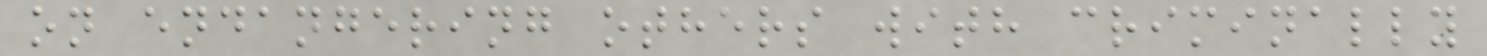on endangering others with criminally
